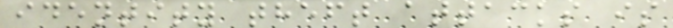identity theft attacks is
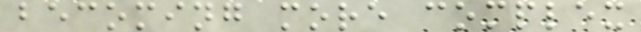becoming more complex
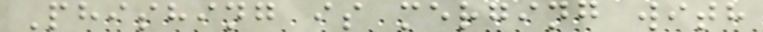Phishing is merging with
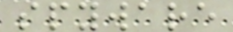spyware
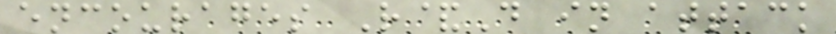encourages R&D in attack
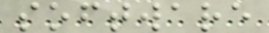software
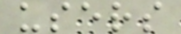users
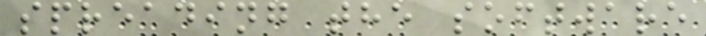spreading the software
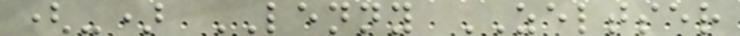(-) LENNY ZELTSER
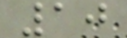10
